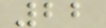22
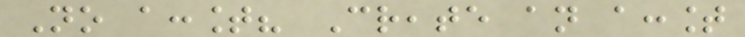No account? Create an account
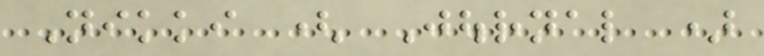Nikki ( Journal )
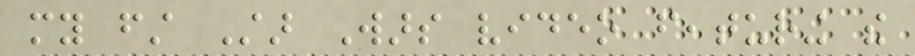my first Star Wars video featuring the
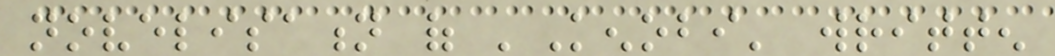novelisation of 'Kenobi' written
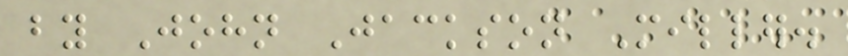by John Jackson Miller.
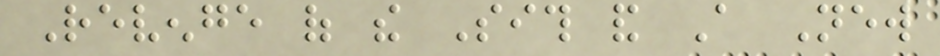Revenge of the Sith and A New
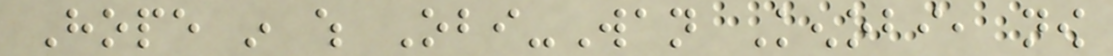Hope in which Obi-Wan Kenobi, now
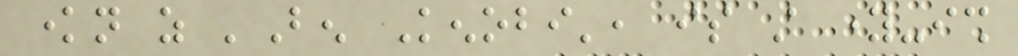known as 'Ben Kenobi', is still young-ish
